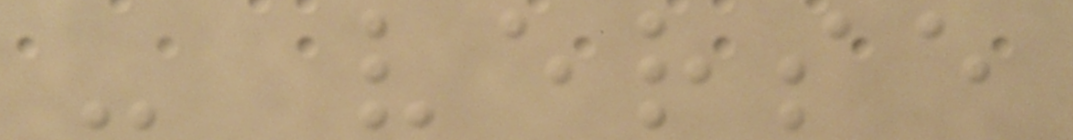- verse
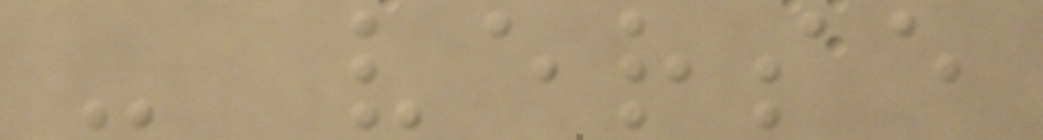- verse
